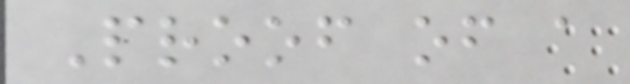Proof of a
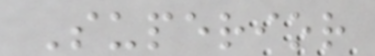Superior
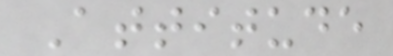Attitude
